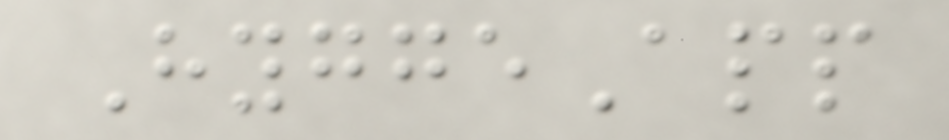HyggeApp
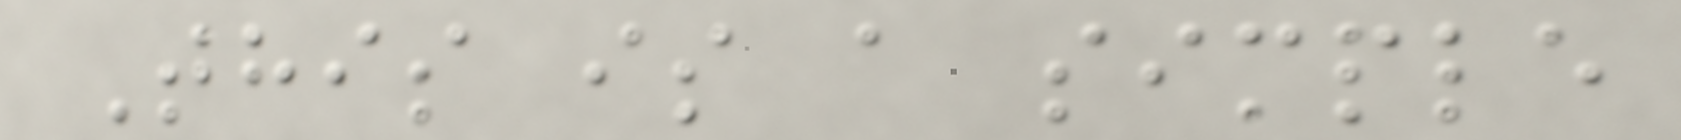This is a simple
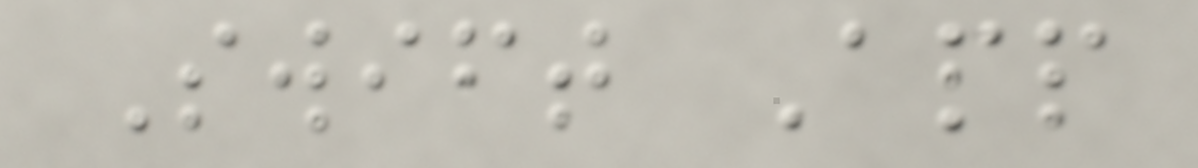Swift App
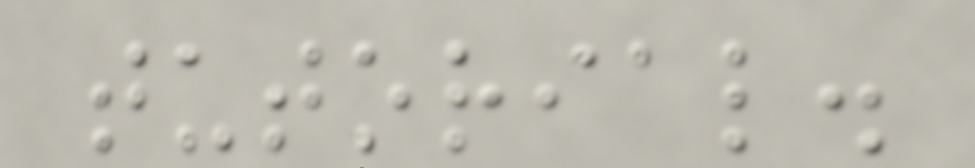tutorial.
